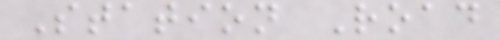Station Road
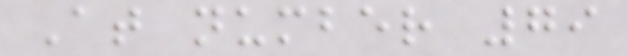At number 79
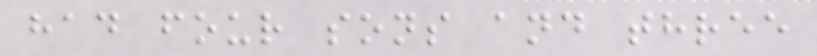had four sons and three
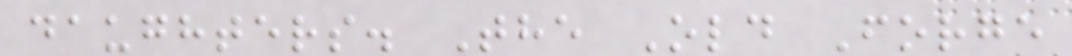daughters. The Old Forge
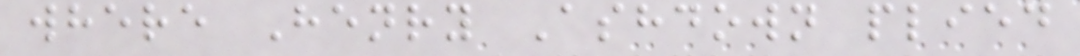where Henry Ashdown plied
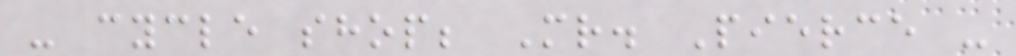- cycle shop; Mr. Pierce -
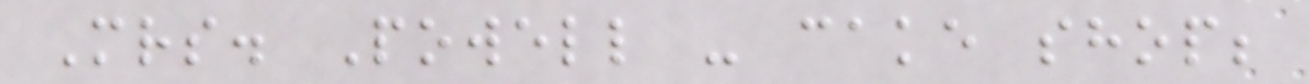Mrs. Powell - cake shop;
